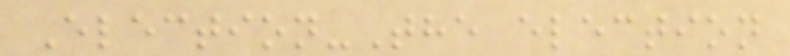Election-The election
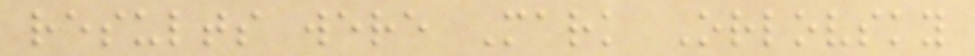results were Mark Orlovsky
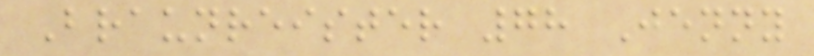Braunreister 78 Jenny
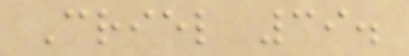Criel 39.
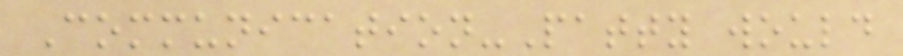Communication-Patty would
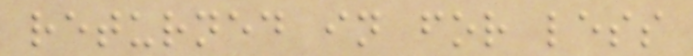returned in for less
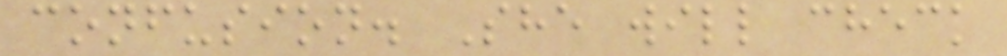confusion. She will check
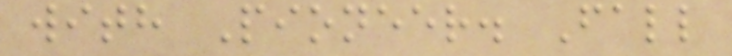with Pioneer. Fall
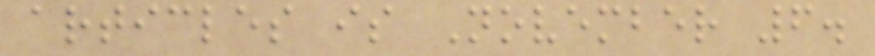articles is November 6.
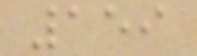159
